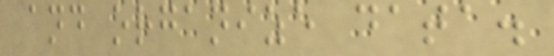and organize data.
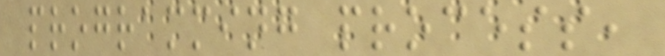programming process,
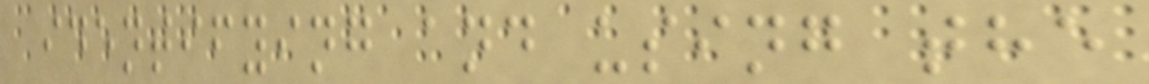identifying and using the
